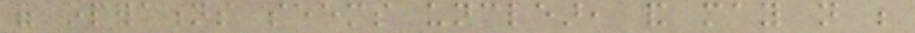of operations seems unclear, and may not be
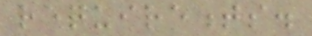requirements.
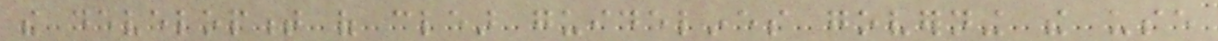the development of clear guidelines governing the use
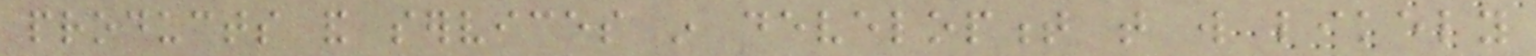products and services in development that will likely
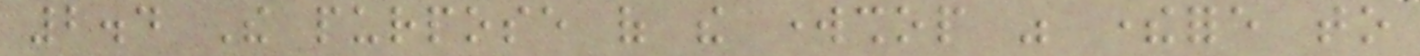2.4 The purpose of the workshop was therefore to
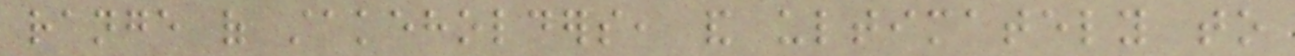range of stakeholders, and ultimately to
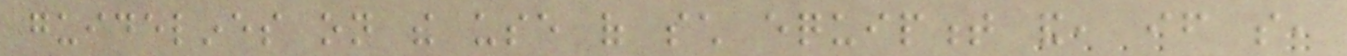guidelines on the use of such equipment and, if so,
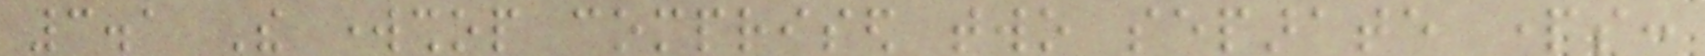3.1 The workshop comprised two separate parts:
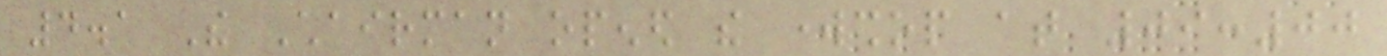4.1 The Chairman opened the workshop at 09:00
